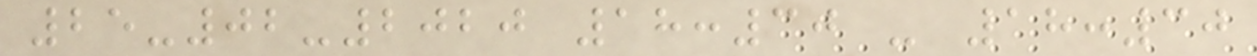25-02-2020 18:30 - 18:30
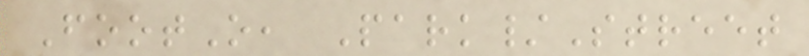FootO, Park/Street
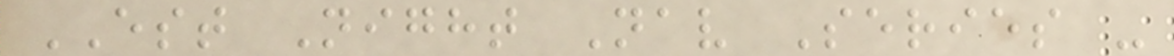EST Night Nav Series -
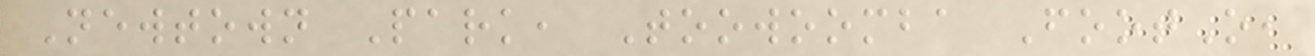Newtown Park, Toowoomba FootO,
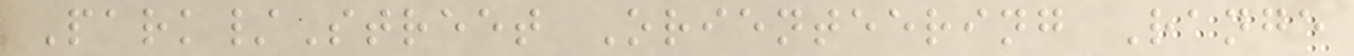Park/Street Orienteering Range
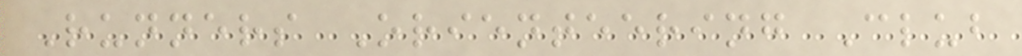Runners Orienteering Club
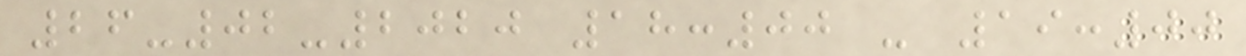26-02-2020 18:00 - 19:00
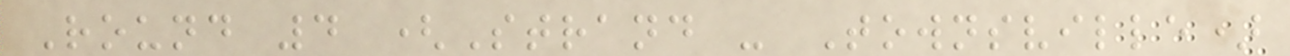Round 4 (Strand - Townsville)
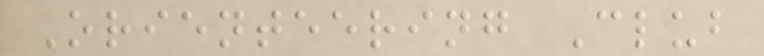Orienteering Club
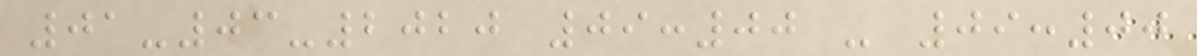01-03-2020 09:00 - 09:00
